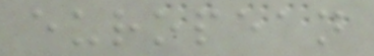european
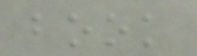book
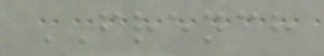FRENCH
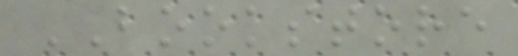BOOKSTORE
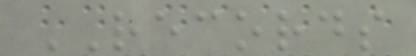RECORDS
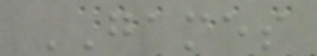GAMES
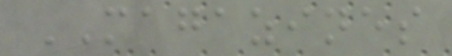MAGAZINES
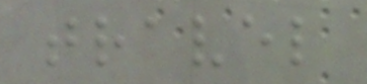travel
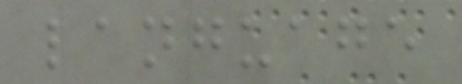language
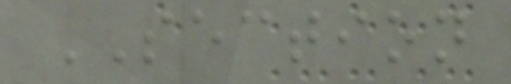SECTION
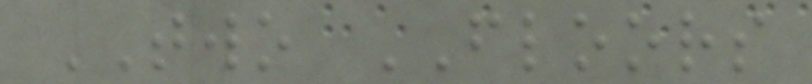TWO FLOORS
